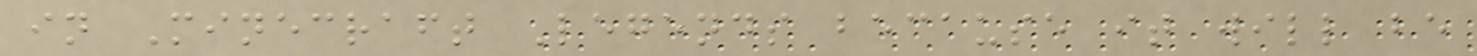in Minecraft Legends because it will be
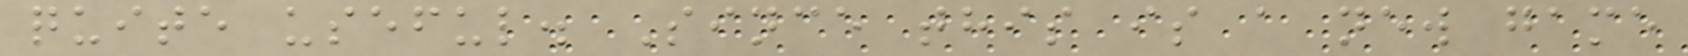quite useful. Since this is a new game
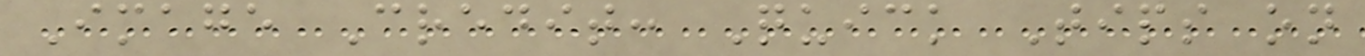Image Credit: Quick Tips on
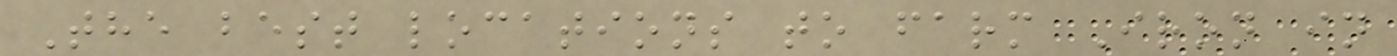The best locations to farm Iron in
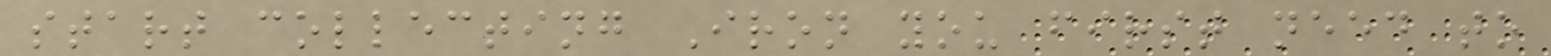start collecting Iron you first need to
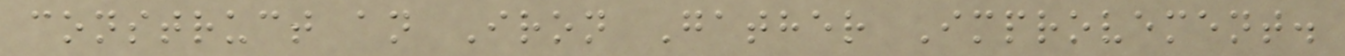construct an Iron Gather Improvement.
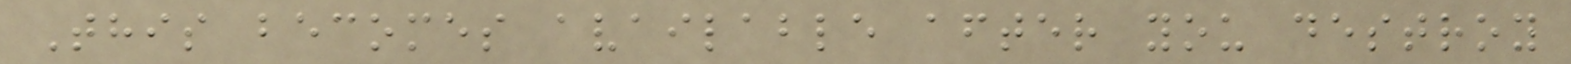This becomes available after you destroy
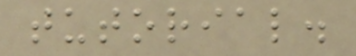tutorial.
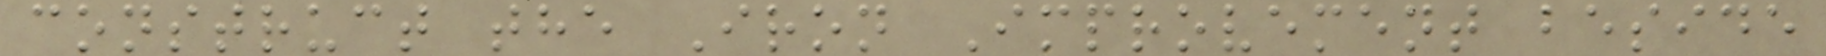construct the Iron Improvement beside
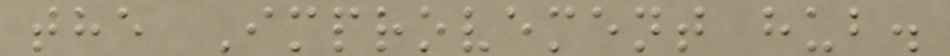the Improvement hub.
